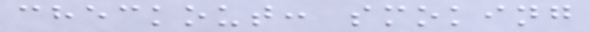checkout: smoking
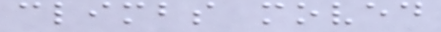climbs moved
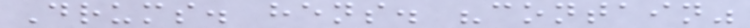Drums. hens. "contain"
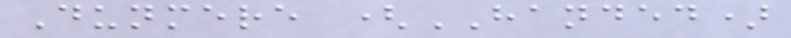Dunmere (HANDED)
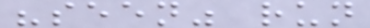"seen" run
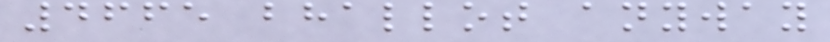4665 bhallot anyway
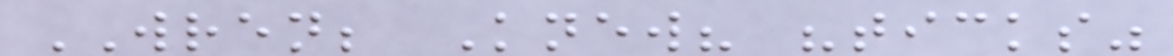WREN; Knew? "ticks"
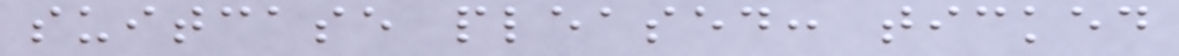suitcase pleased: ticked
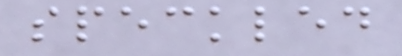speckled
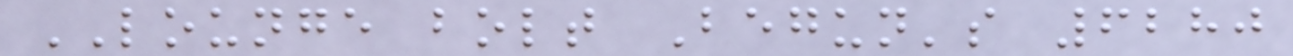LOUNGE bolt Begun's 6280
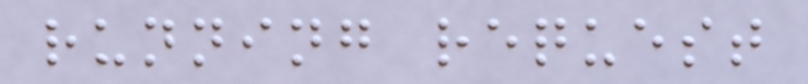running request
